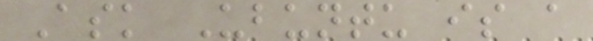Ask Ubuntu is a
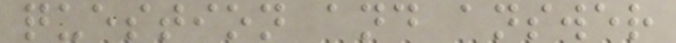question and answer
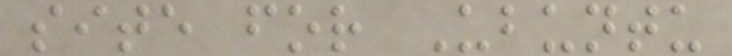site for Ubuntu
